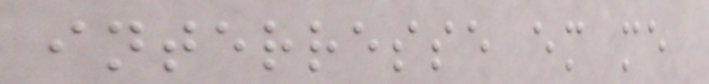interresse em me
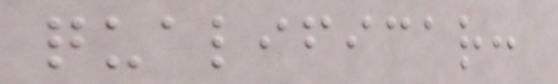qualificar:
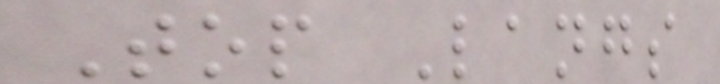Top Langs
